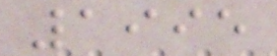1995
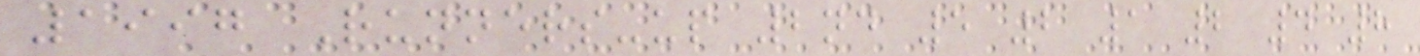1997 Runners-up 2nd 5 2 1 2 4 8
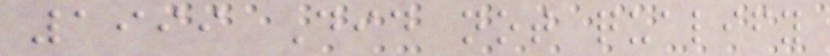1999 Did not qualify
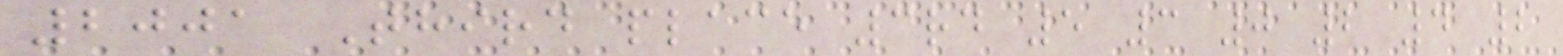2001 Third place 3rd 5 3 0 2 4 2
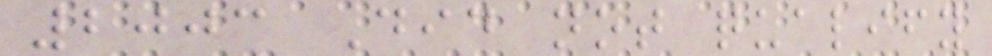2003 Did not qualify
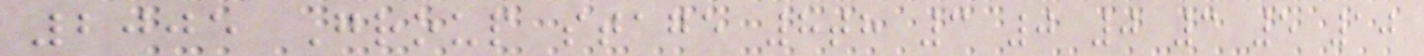2005 Group stage 8th 3 0 0 3 5 10
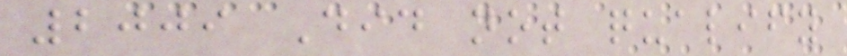2009 Did not qualify
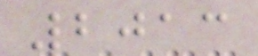2013
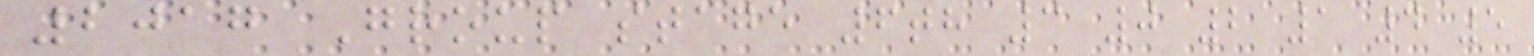2017 Group stage 6th 3 0 2 1 4 5
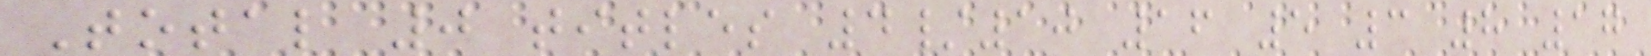Total 0 titles 4/10 16 5 3 8 17
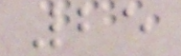25
